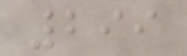299
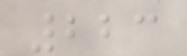223
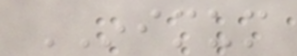INIMUM
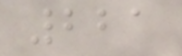221
